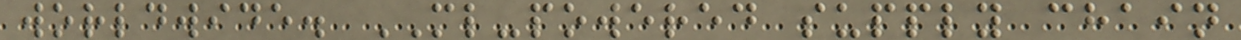worldwide. ML-powered supply chain
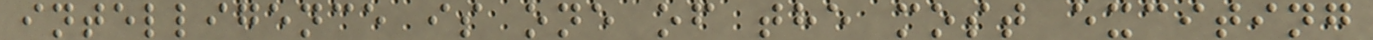intelligence is one of the most exciting
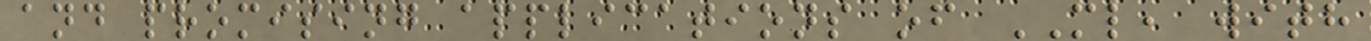and promising applications of ML, with
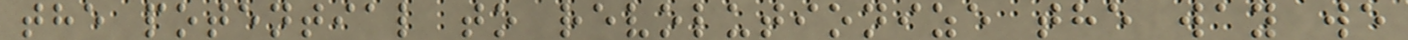the potential to revolutionize the way we
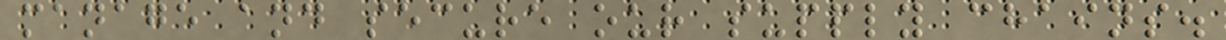manage and secure our supply chains.
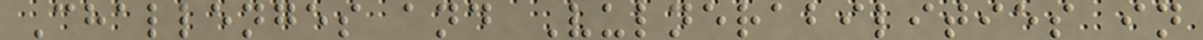Challenges and Vulnerabilities in
